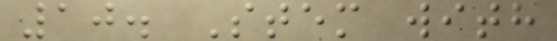10. Stem with
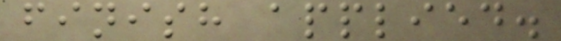finish applied.
